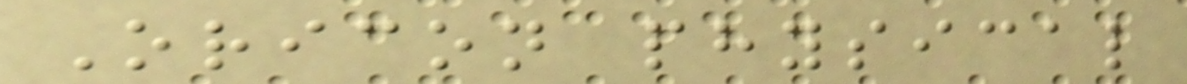Oricon physical
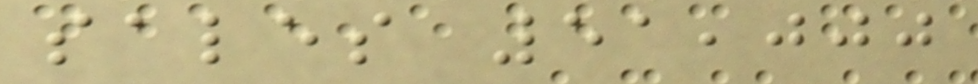sales 51,000
